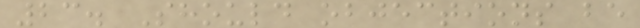23. Should objections be
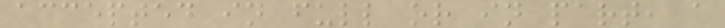accepted in full or in part, a
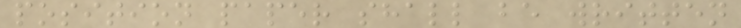position paper shall be written
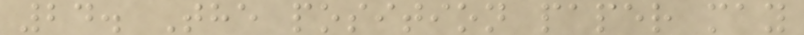24. The position paper may
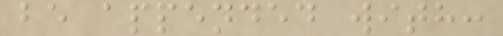be appended with:
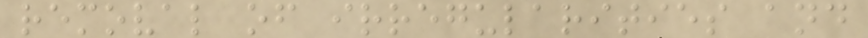removal of irregularities and
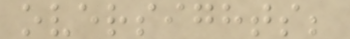oversights;
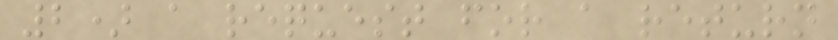2) a request for a return
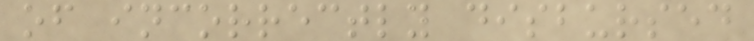of incorrectly disbursed
